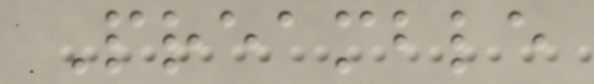Preamble
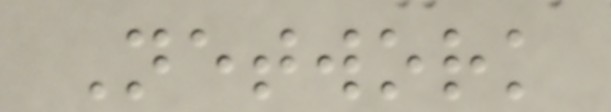Network
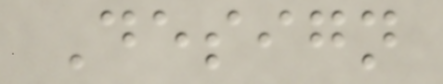Design
